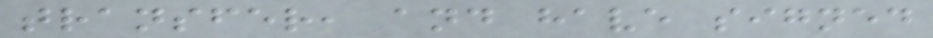transfer, and have signed
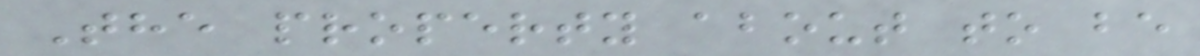The property about to be
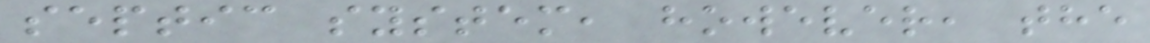septic system, however, the
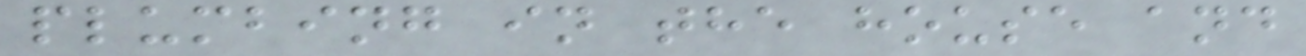plumbing in the house and
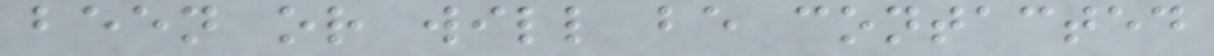been or will be contacted
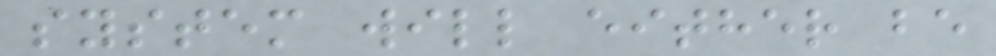system will either be
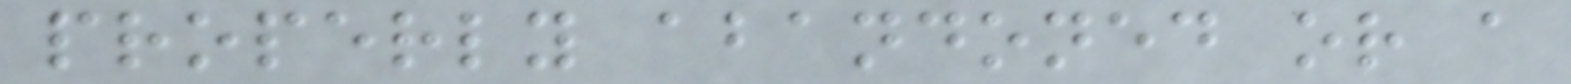properly abandoned or a
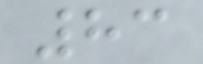83
